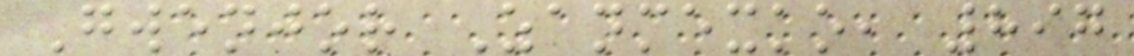Gwenjor Zanmexko, 897
